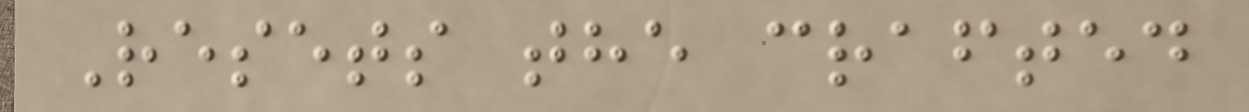Resets the crafted
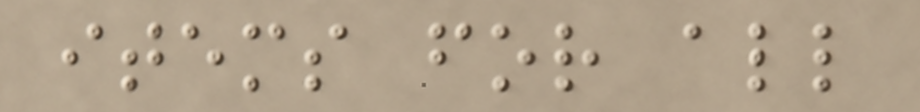items for all
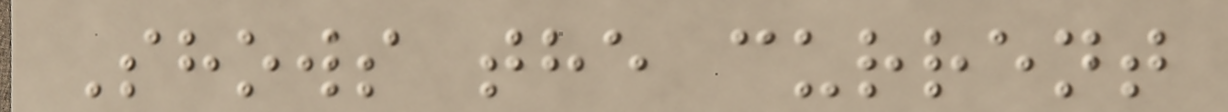Shows the current
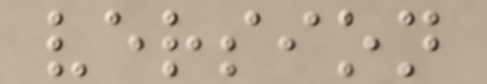version
